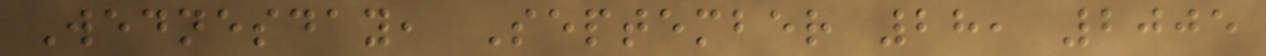Wednesday, September 28, 2005
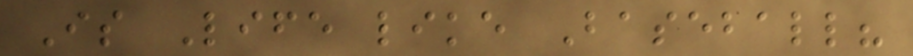Is Life like Baseball?
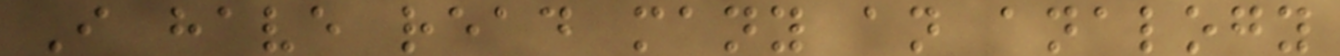I have read many an analogy
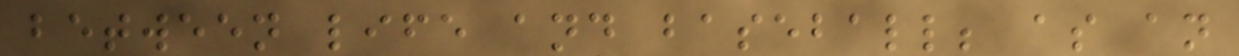between life and baseball; as an
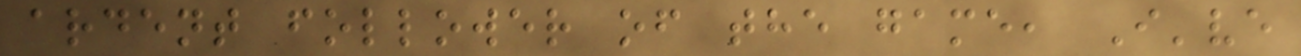ardent follower of the game, I've
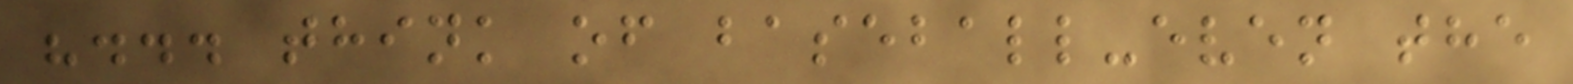"... think of baseball-even the
